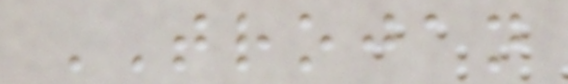TROJAN
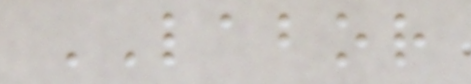LABOR
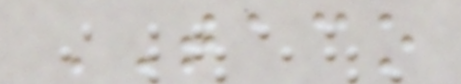TACO
